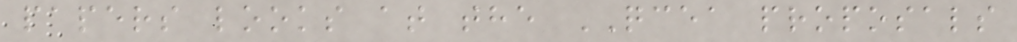papers looks at the QCEA proposals
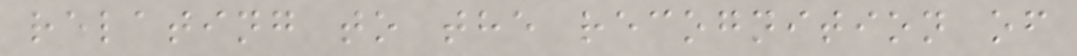relating to the recognition of
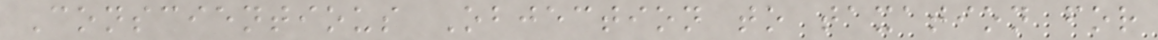Conscientious Objection to taxation for
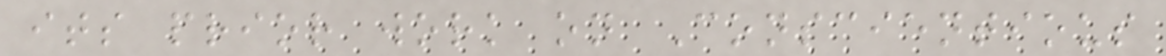its prior work on Conscientious
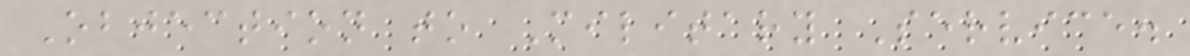Objection to Military Service.
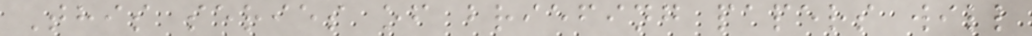This series of briefing papers will
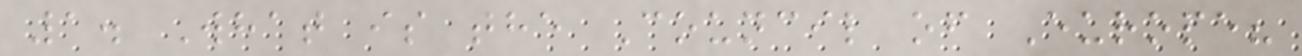1. What is the Council of Europe?
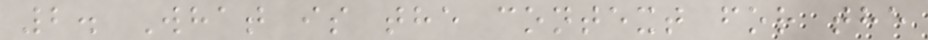2. What is the context for the
